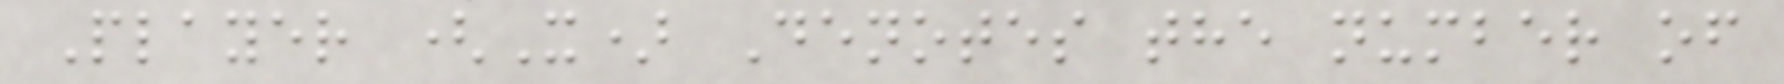Player (X) Denotes the number of
